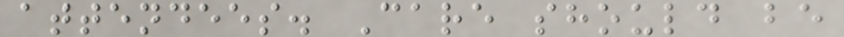attendees. Care should be
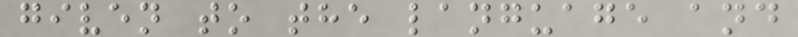given to the language and
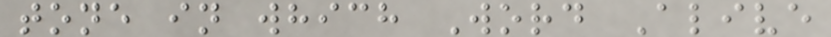tone in which Word Alive
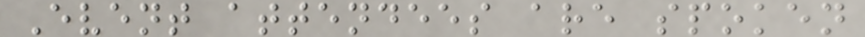Event attendees are spoken
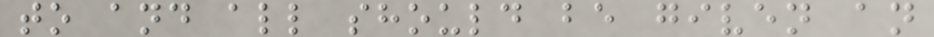to and all should be given an
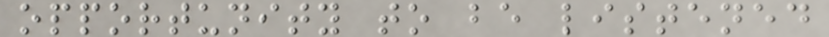opportunity to be listened
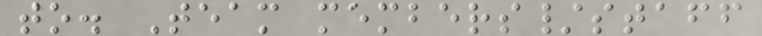to. Team members/staff
